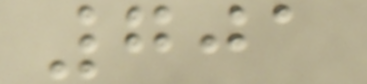701
